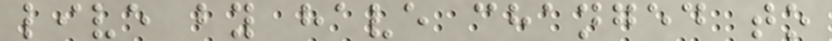live by have changed to
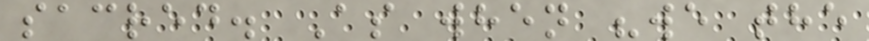sacred. As when "we the
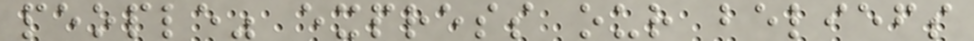people" express our beliefs
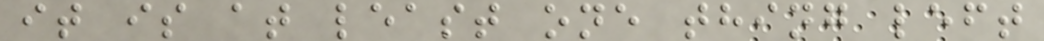it is at least one thing left
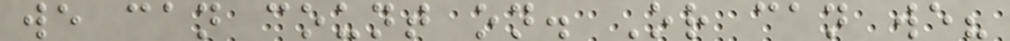we can count on. Or can we?
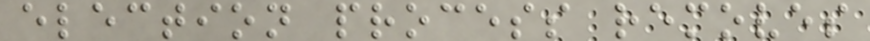election process removes
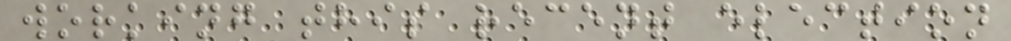working this recent election
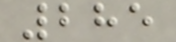285
